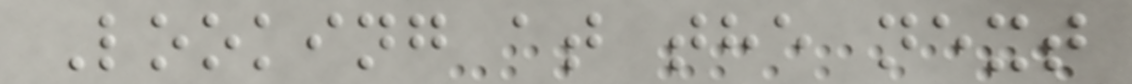Looking at the next
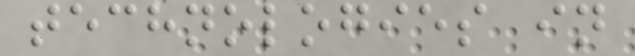technologies in
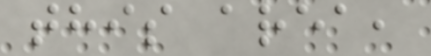this area,
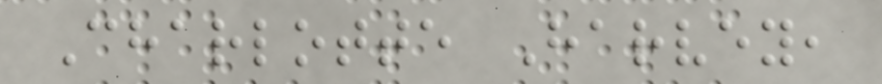Charlotte Harvey,
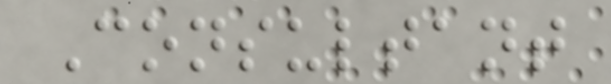Consultant
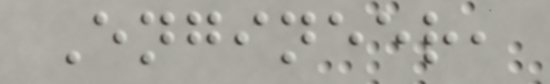Engineer,
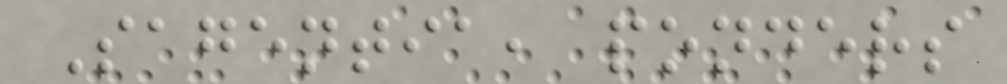Sagentia, ponders
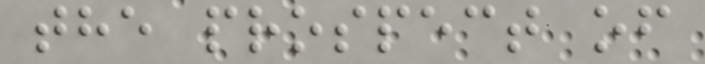the prospect of
